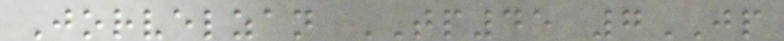Jorvelzan TP45 7JP
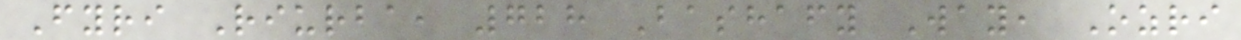Fyri Riurba, 728 Bashafy Way, Ozri
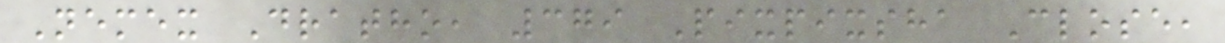Nemex Dratho, 379 Pixpixsha Close,
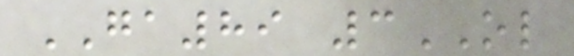GA89 3OL
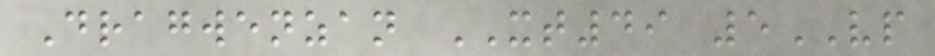Dragwenzan XT49 5VP
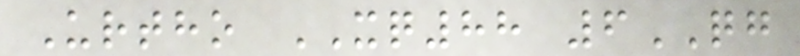Urtho XQ88 6QG
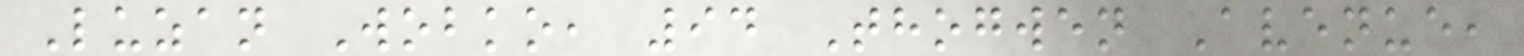Luzan Wobko, 94 Thogwen Avenue,
